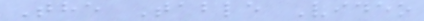The Table Video
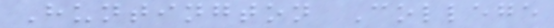Huntington College
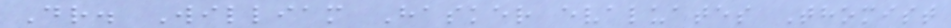Dr. William Hasker evaluates Thomist
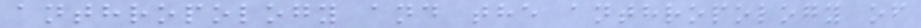anthropology and the anthropology of
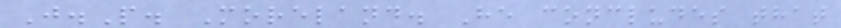J.P. Moreland. He concludes that
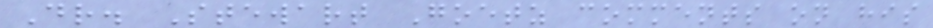Dr. Stewart Goetz comments on his
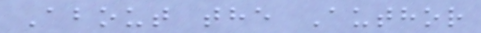About the Author
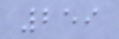259
